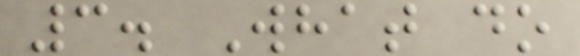3. What do
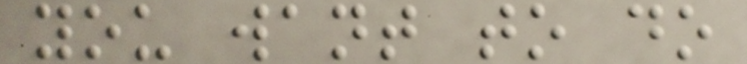you want to do
